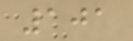101
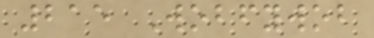215 Wobfywob
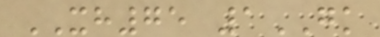XH75 1GK
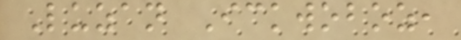Luzan Ickwoboz,
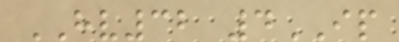HV32 4IP
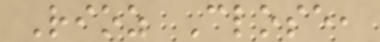Rioz Close,
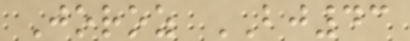Joroz BJ43
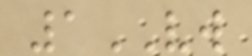1VW
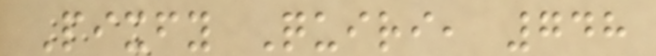Pixfy Quiri, 748
